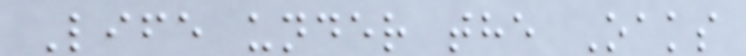Life under the Oaks
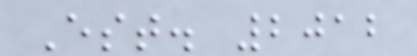Est. 2012
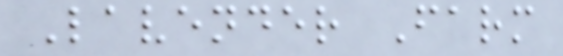Lavender Farm
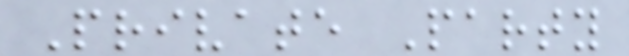Private Party
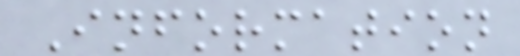Information
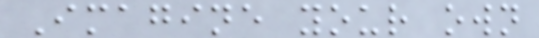Imagine your own
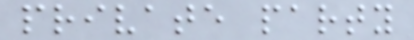private party
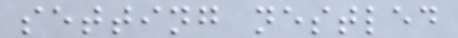setting nestled
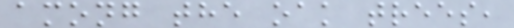among the oak trees,
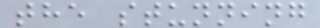the stunning
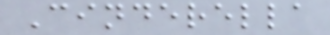Cinderella
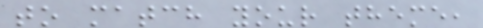to match your theme,
